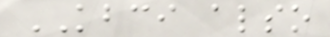KBCI also
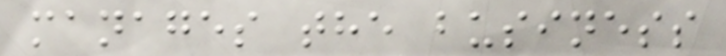manages the business
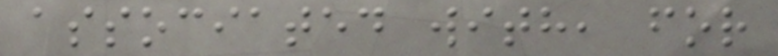associated with, for
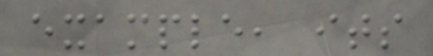example, its
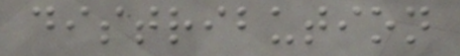distribution
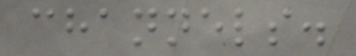channels.
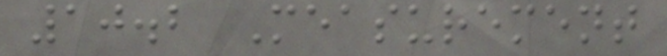10.2 Measurement
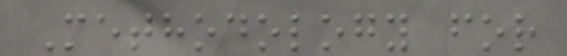Methodology for
